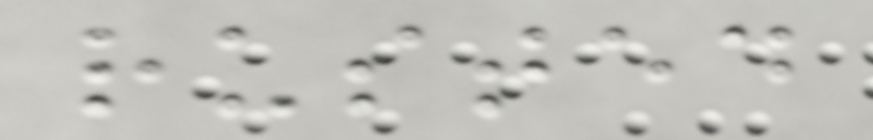rusted
